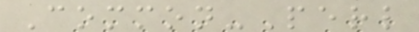Common-Perl
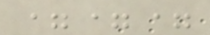===
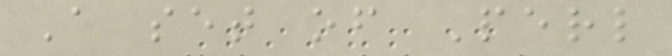A set of Perl
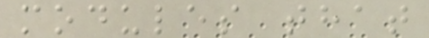modules that
